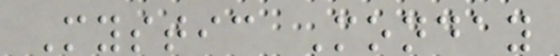Mystic Monday
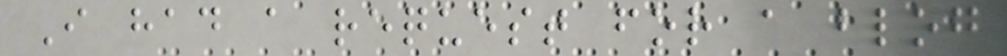I had a request for a blog
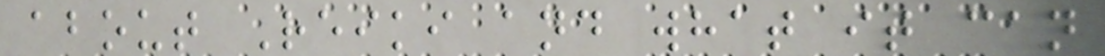about Reiki and what it can
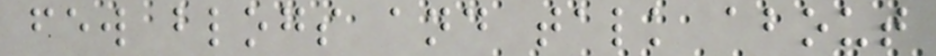few blogs and talk about
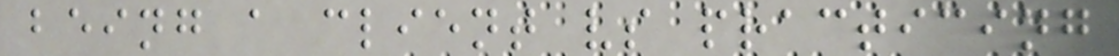being a client vs practicing
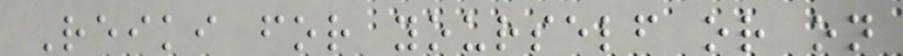Reiki for yourself or on
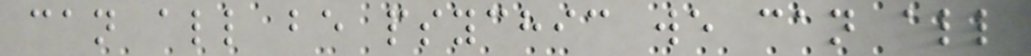can all be psychic we can all
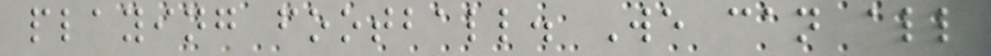playing football. We can all
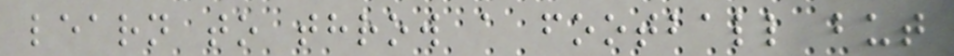learn to throw a football but
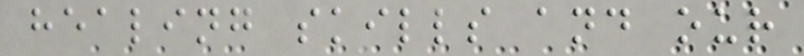healing skills and our
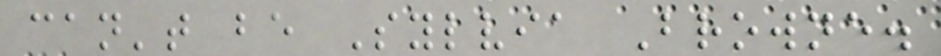can't be Sylvia Browne.
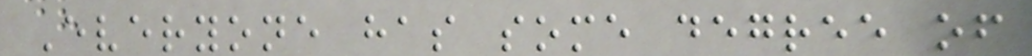Everyone has some degree of
